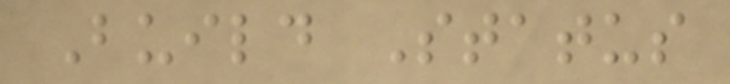Build Status
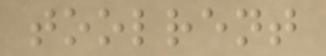toolrent
